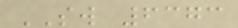SW 6373
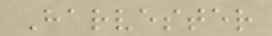Harvester
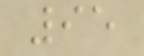95
